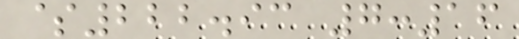$222.93 7:16
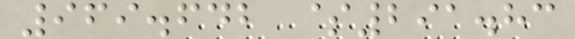969.642 $291.83
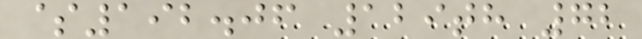$192.06 129th 72
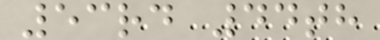53rd 44th
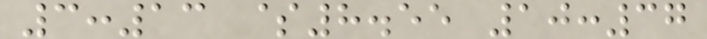3:13 $8.55 10:37
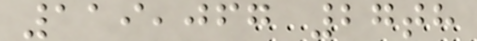119,067 27th
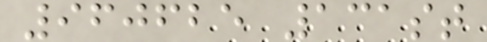960625 131st
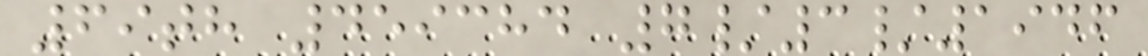69th 459384 7/3/1946
